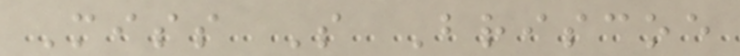Miss S Briscoe
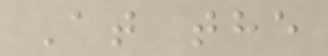At the
